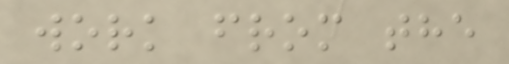work from the
